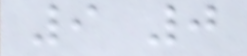9 0
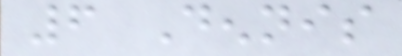6 Dennis
